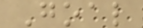Goal
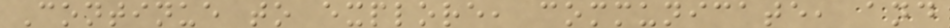Continue to explore, communicate, and
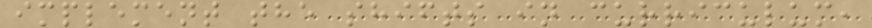implement the shifts in curriculum,
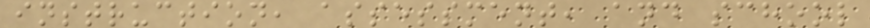instruction, assessment, and school
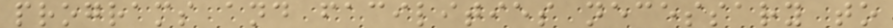programs and facilities necessary to
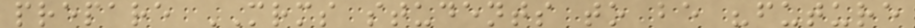prepare MRMS students to be "future
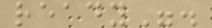ready".
